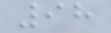98
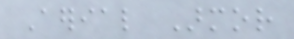Aerial Armor
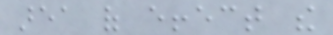area of effect the
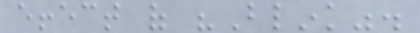effect of "Blink".
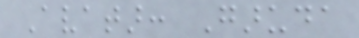Avatar: Garuda
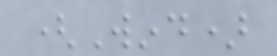(Wind)
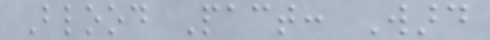Blood Pact: Ward
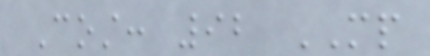Cost: 92 MP
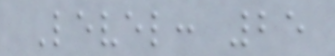Level: 25
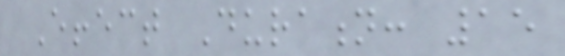Effect Duration: 15
